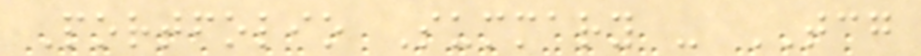Portfolio Summary - TCG
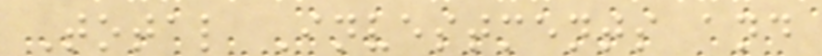Total Investments and
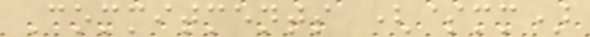Commitments ($mm)
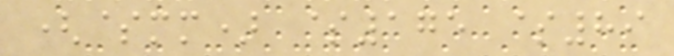($mm) $175 $89
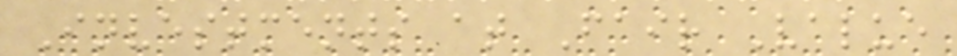Investments at Fair Value
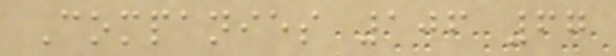Companies 106 67
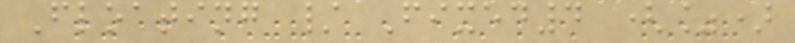Floating / Fixed4 (%)
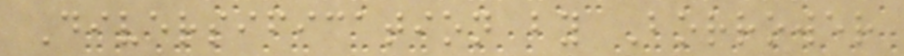Diversification by Borrower
